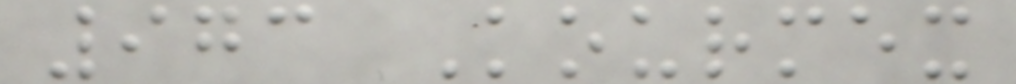973 Kourmex
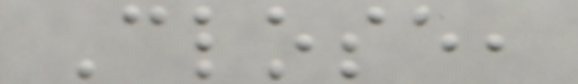Close,
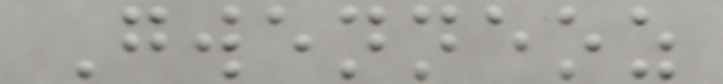Gwenneoz
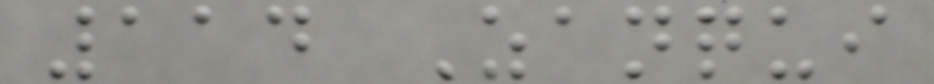114 Zanqui
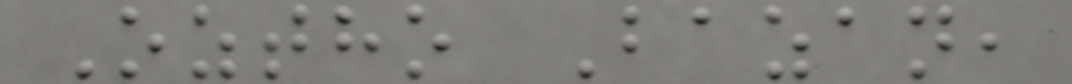Oztho Bazan,
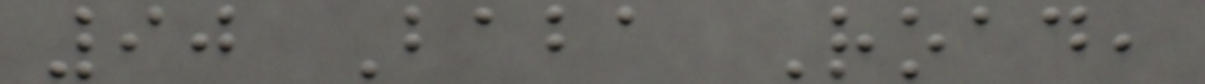90 Baba Road,
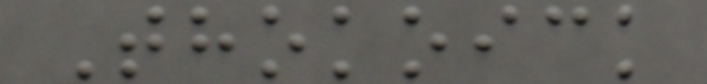Thokoick
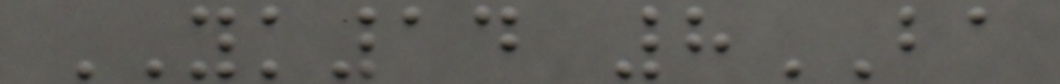YK14 8BA
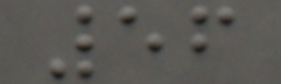56
